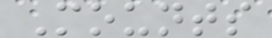Mounts
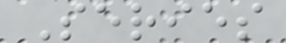Series
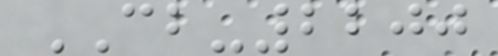CB-2200
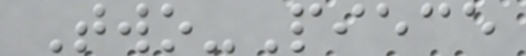Two-Piece
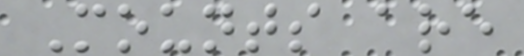Mounts are
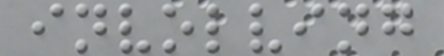involving
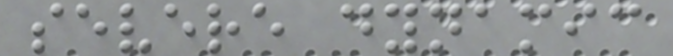severe dynamic
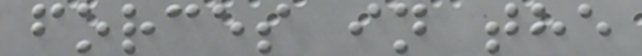forces in the
